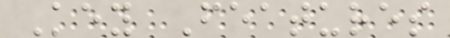Key Features
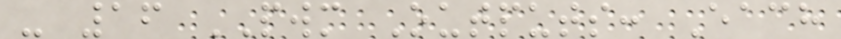- 16 PWM Outputs: Each
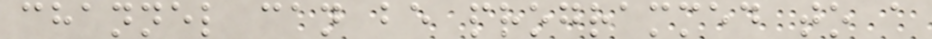channel can be programmed to a
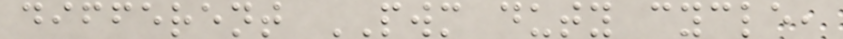different PWM duty cycle,
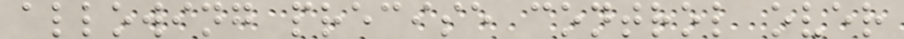allowing precise control over
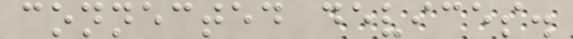connected devices.
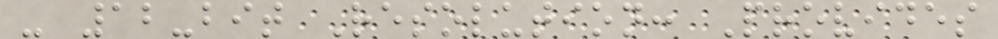- 12-bit Resolution: Provides
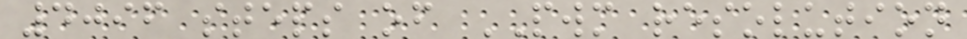4096 steps of PWM resolution
